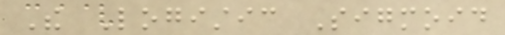The Logistic Sigmoid
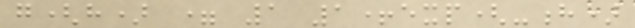g(h) = 1 1+exp(-h)
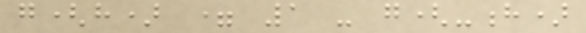g(h) = 1 - g(-h)
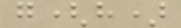g(h)
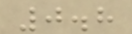0.8
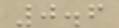0.6
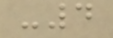-4
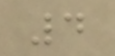4
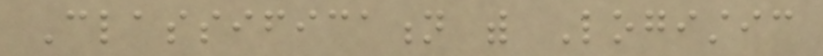Classification with Logistic
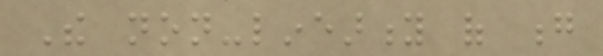The non-linearity of g
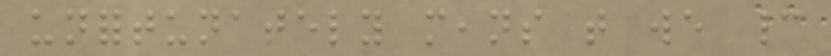unfortunately means that we cannot
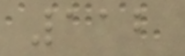112
